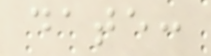date:
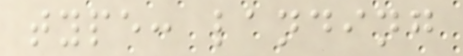type: landing
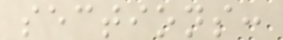sections:
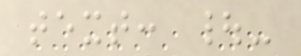text: |-
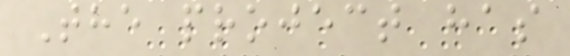The project has
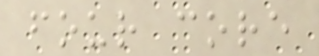four core
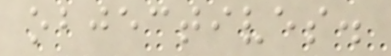objectives.
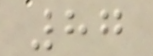87
